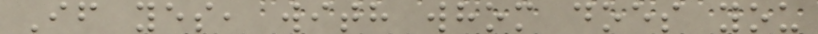If yes, with whom does you
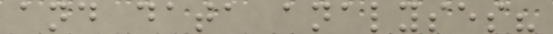and data analyses?
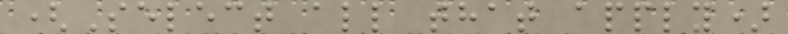(Select all that apply)
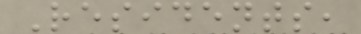Residents,
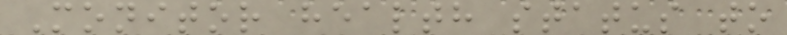Monitor health status to
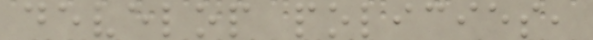develop policies,
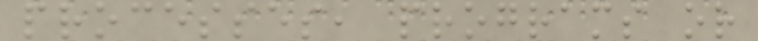processes, programs or
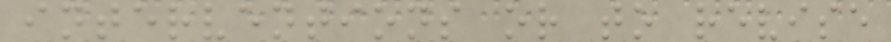interventions or to revise
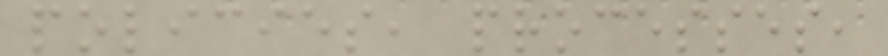policies, processes,
